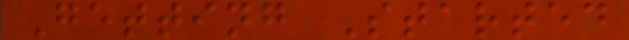Getting Started
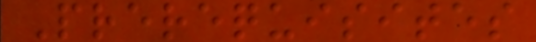Prerequisites
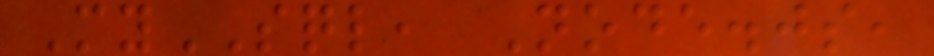MySQL, Node.js,
